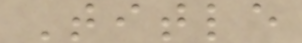Title
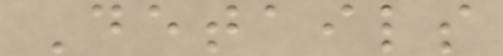Details
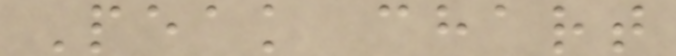Peak chart
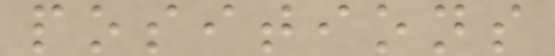positions
